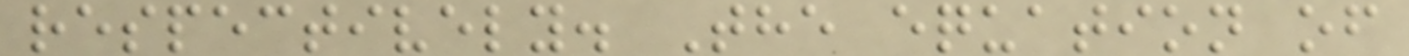respectively. The equation of
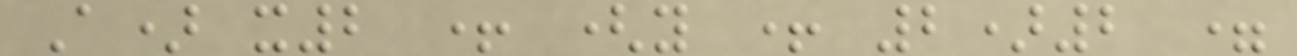A) x2 + (y + 2)2 =
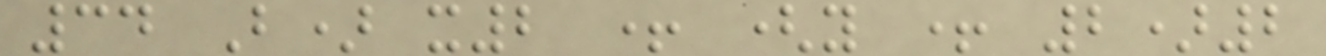34 B) x2 + (y + 2)2
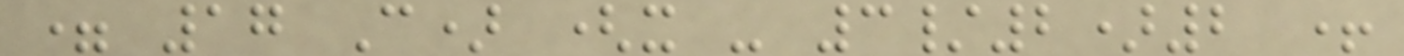= 17 C) (x - 3/2)2 +
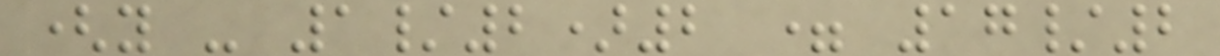(y - 1/2)2 = 17/2
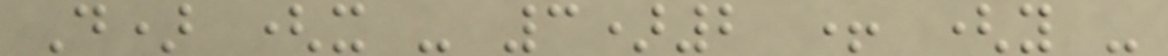D) (x - 3)2 + (y -
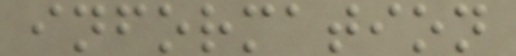information
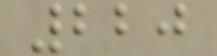220
